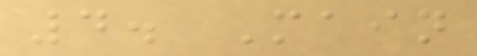4. Main
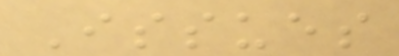Issues
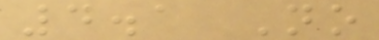4.1 No
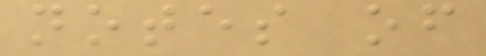notes of
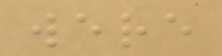were
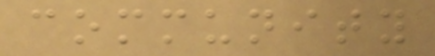community
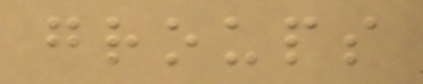groups
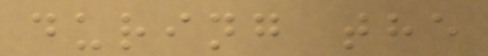during the
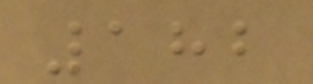182
